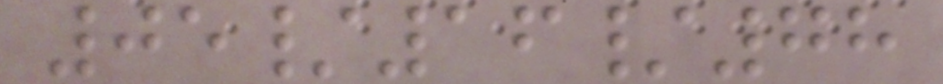05/16/78
